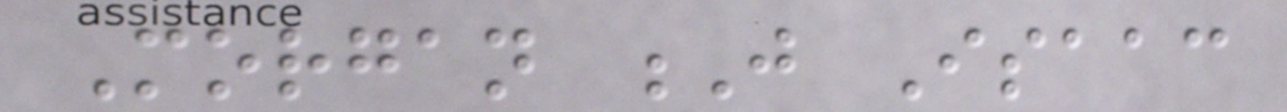Morgan J Isaac
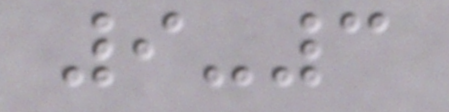9-3
